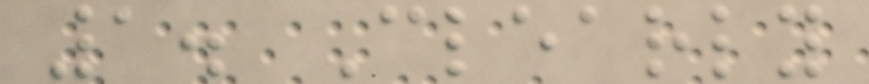1. Clearly
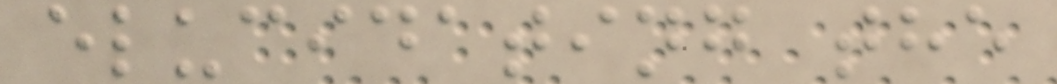elucidating the
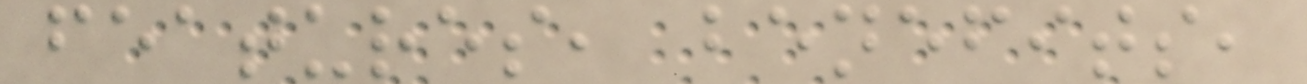features, benefits,
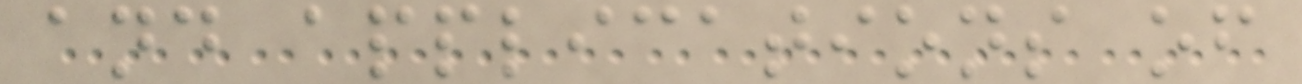and applications of
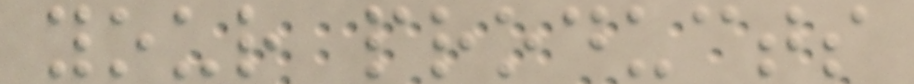your products
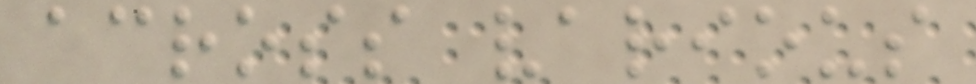across various
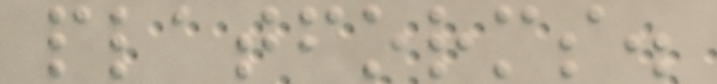platforms.
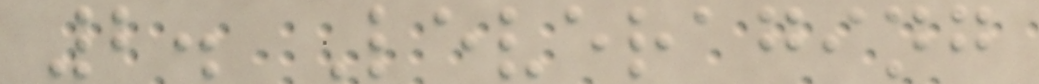2. Leveraging
